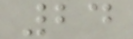24
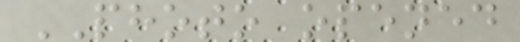PHOTO opened
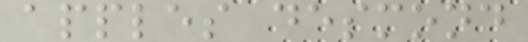apples desmond
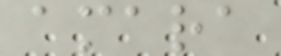amara
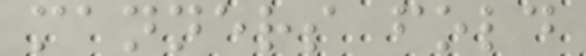manners fold
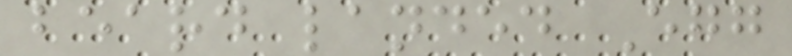beard landed Egg
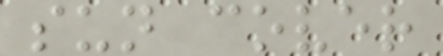sun cover
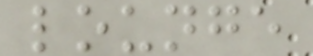lounge
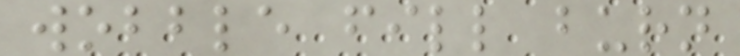wobble fill burn
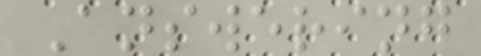Answering
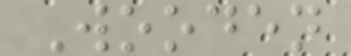Wooden
